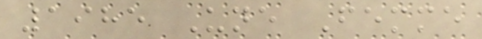1985 Une Femme
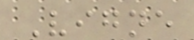Vigne
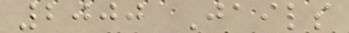2000 Jails
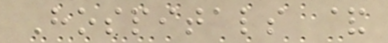Hospitals &
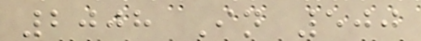2008 In 500
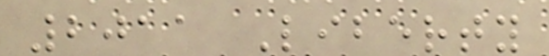2011 Liberty
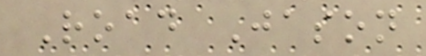Road Jason
